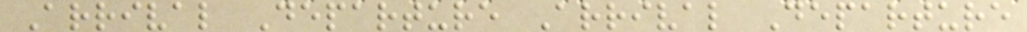Arrival Departure Arrival Departure
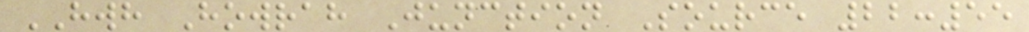HWH Howrah Junction Source 22:55
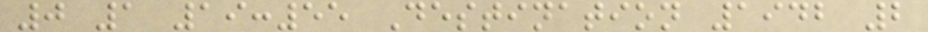0 1 19:55 Destination 1942 2
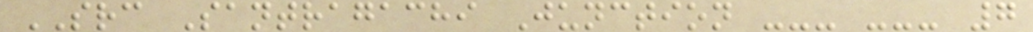SRC Santragachi Junction --- --- 7
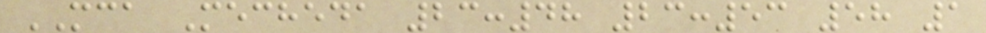MCA Mecheda 23:48 23:53 58 1
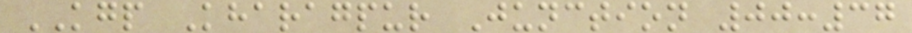KGP Kharagpur Junction 00:37
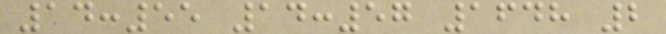14:55 14:57 1648 2
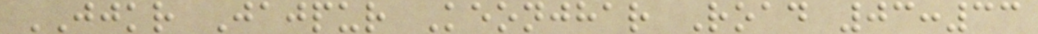JJKR Jajpur Keonjhar Road 03:33
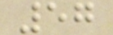57
